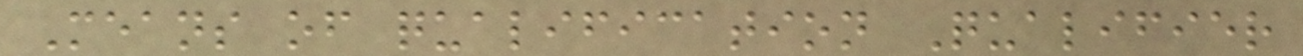Means of qualification Qualifier
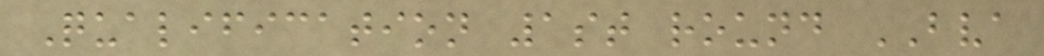Qualification 1st round BVA
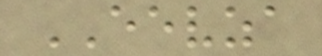EEVZA
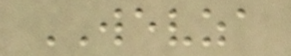WEVZA
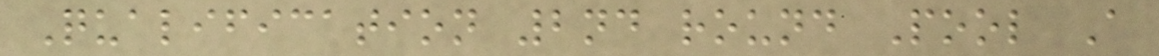Qualification 2nd round Pool A
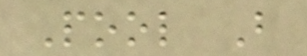Pool B
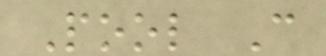Pool C
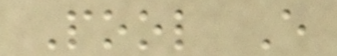Pool E
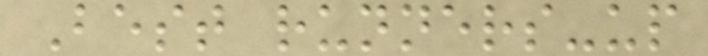Best runners-up
